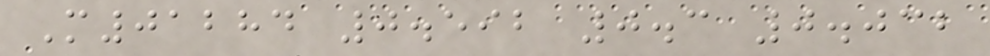M01284 0.592 0.3 0.032
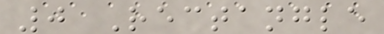0 Rectangle
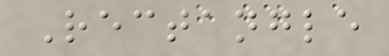Rectangle
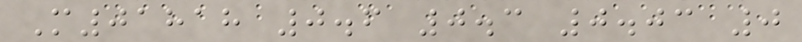M01818 0.6 0.3 0.03 0
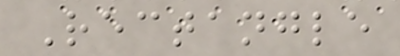Rectangle
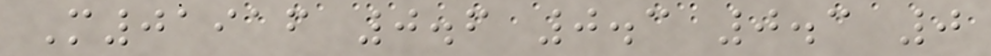M01916 0.6 0.3 0.3 0
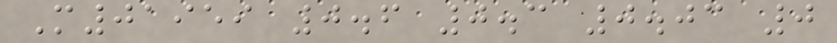M01959 0.6 0.3 0.03 0
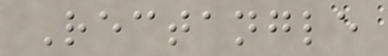Rectangle
